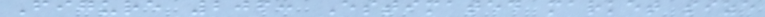Figure 206: Estimated market size
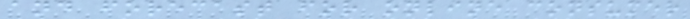and forecast for online consumer
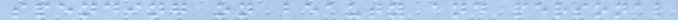spending on beauty and personal
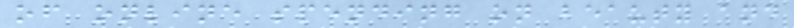of online spending on beauty and
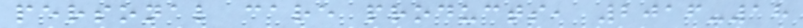personal care products, 2016-18
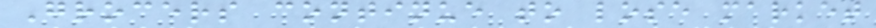Grocers continue to lose market
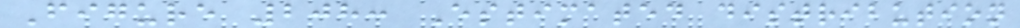Figure 208: Estimated distribution
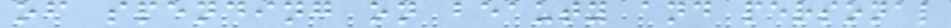of spending on beauty and personal
